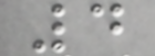4
